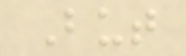But
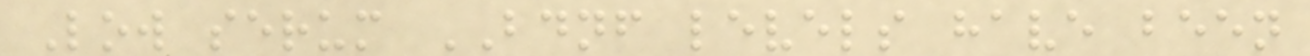Low serum BDNF levels have been
